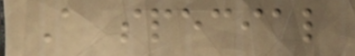A special
